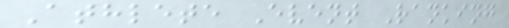Athlete Event Ranking
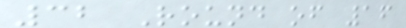32 Round of 16
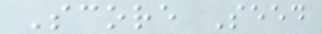Score Seed
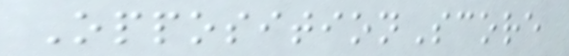OppositionScore
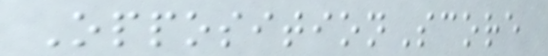OppositionScore
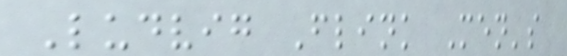Ludvig Flink Men's
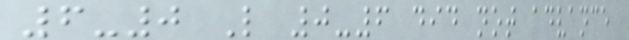6-0 L 0-6 did not advance
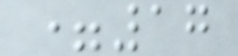=17
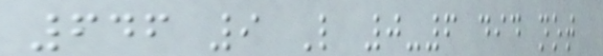646 9 L 0-6 did not
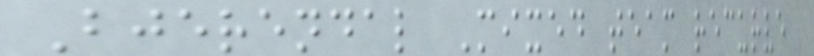Bjerendal Mixed team recurve
